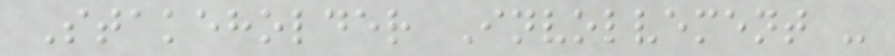Stakeholder Involvement -
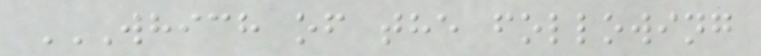WHICH OF THE FOLLOWING
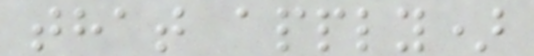that apply)
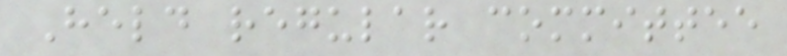Held regular committee
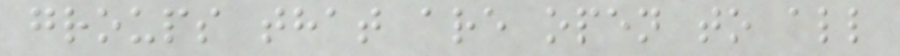groups that are open to all
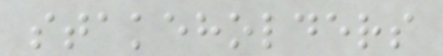stakeholders
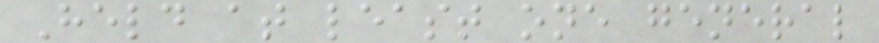Held at least one general
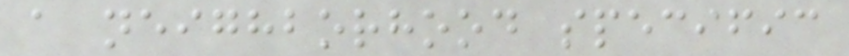a neighborhood specific
